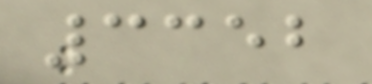3352
